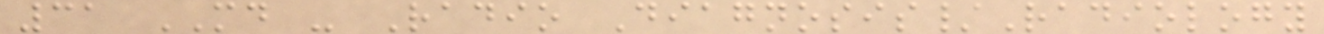31 MD - Radio Diagnosis/Radiology
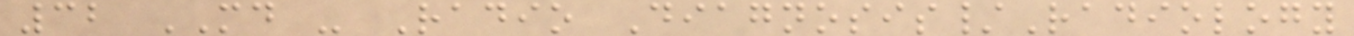32 MD - Radio Diagnosis/Radiology
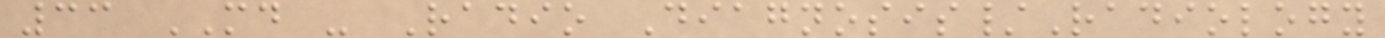33 MD - Radio Diagnosis/Radiology
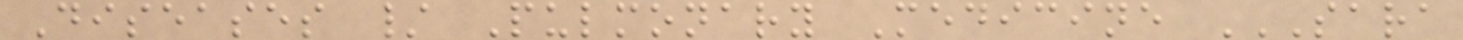Diseases / Pulmonary Medicine SARA
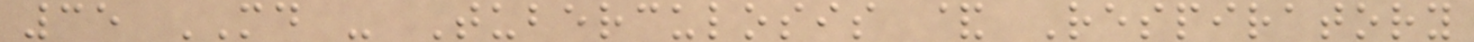35 MD - Tuberculosis & Respiratory
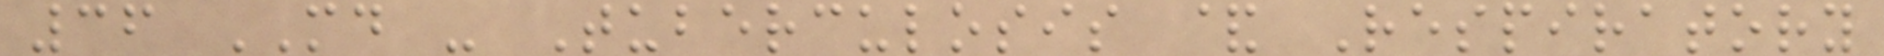36 MD - Tuberculosis & Respiratory
